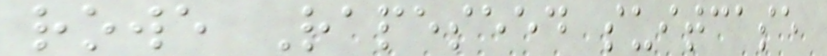rowe Rapeseed suitcase
